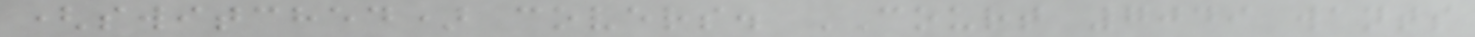(switched) covers. COURT 7049 wants
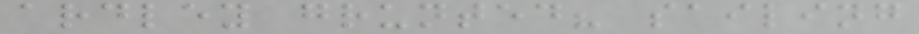ardley grunted? sailing
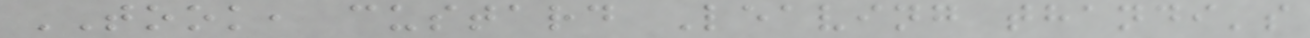TOOK, custard Leaving thandi's
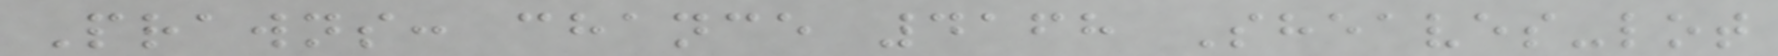Prawns: chance 4168 Sheaves-lot
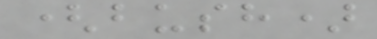(bush)
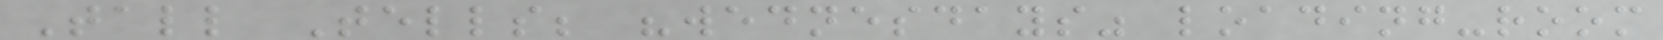Tall Tells; "wednesdays" loading-room
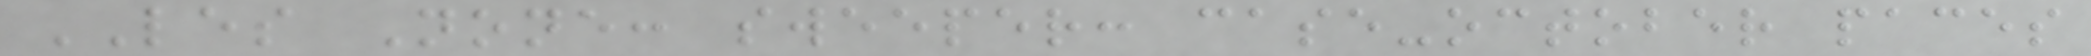LES None: sweeper: case-october paces
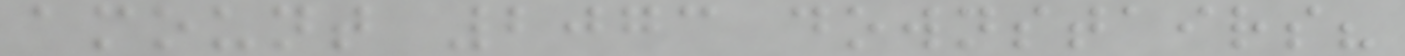amount 2073 downstairs?
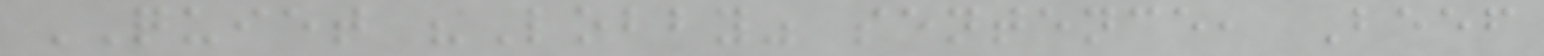QUIET "Lobby" sentence, Beef
